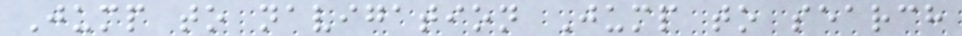Jump to navigation Jump to search
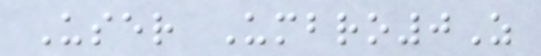User Umbro0Z
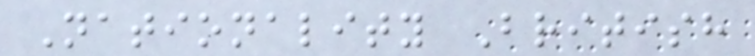Nationality British
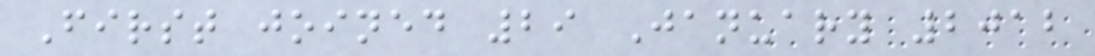First joined 29 January 2012
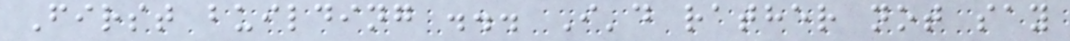First building ... I'd rather not say
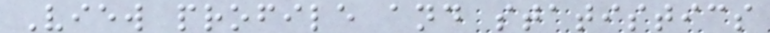View profile and statistics
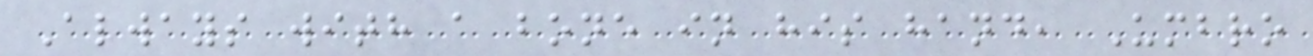Always with a bone in his hand, Umbro
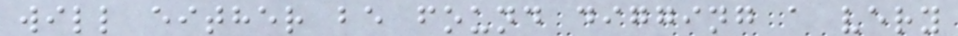will either be found digging a very
